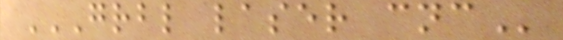GRBL LASER CNC
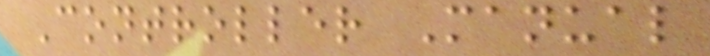Controller Manual
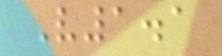V1.1
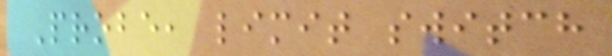Probe, limit switch
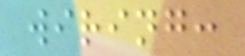wiring:
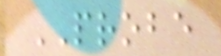PROBE
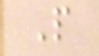P
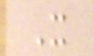X
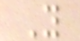Y
